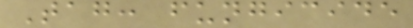Tag: fungicide
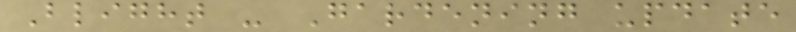Blight - Gardening update
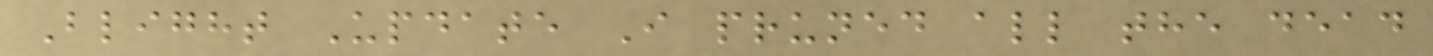Blight Update I pruned all the dead
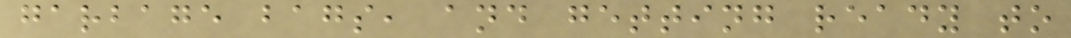garbage bags, and getting ready to
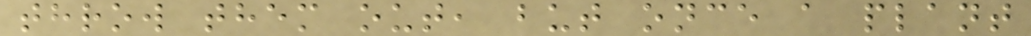throw them out, but once a plant
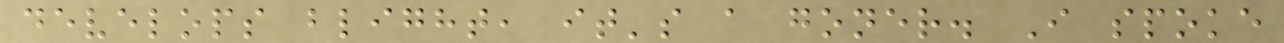develops blight, it's a goner. I spoke
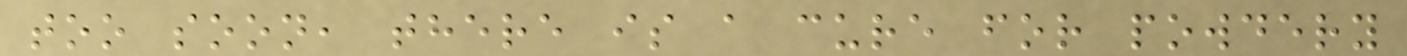too soon, there is a cure for powdery
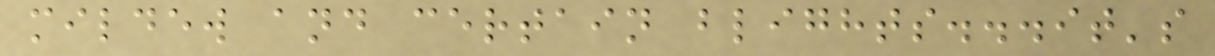mildew and certain blights...it's
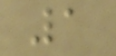1
